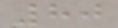80
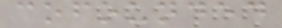cofounded
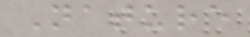Nature
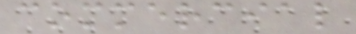commercial
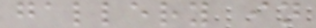gallery in
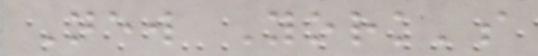New York's
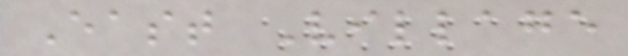East Village
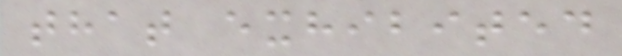that exhibited
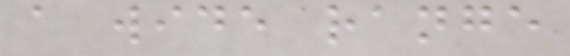a wide range
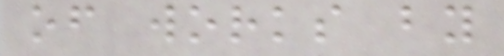of works by
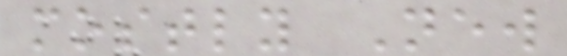mostly New
